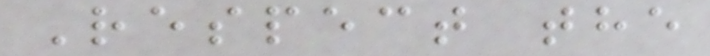Respect the
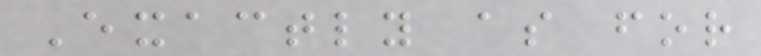Exactly as for
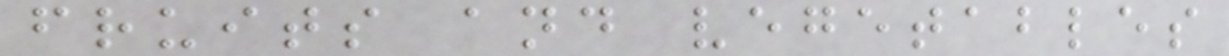fruits and vegetables
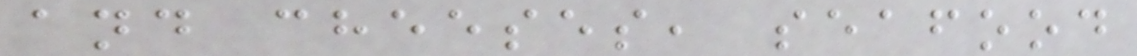and cheeses, seafood
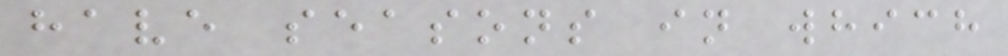have seasons in which
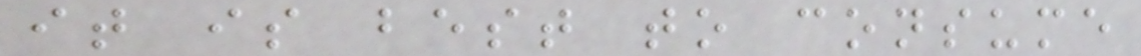it is best to consume
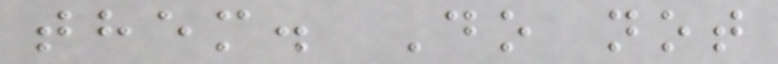them. Do not
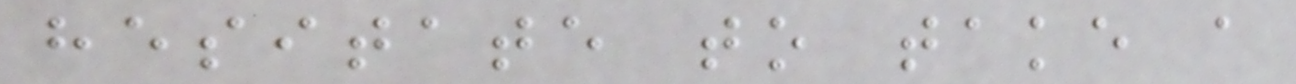hesitate to take a
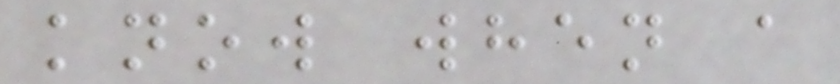know when a
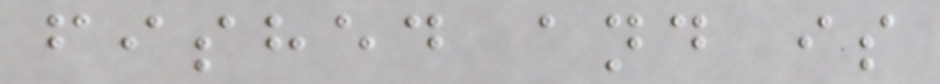fished and is
